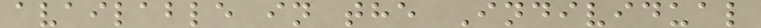available in the Individual
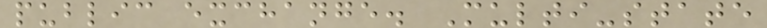public exchange. Multi-state
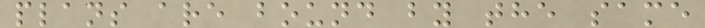plans are bound by the same
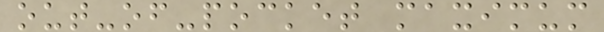out-of-pocket maximum
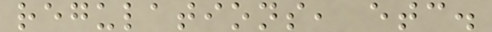regulations, etc.
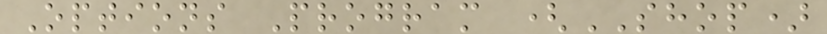Options Program (SHOP)
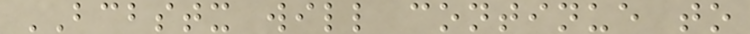BCBSTX will continue to
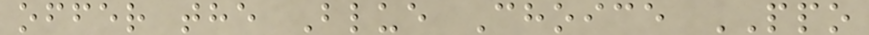offer the Blue Choice PPO
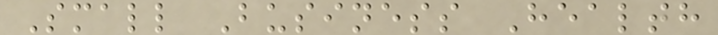Small Business Health
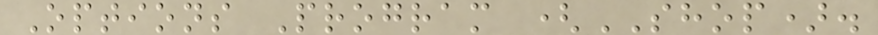Options Program (SHOP).
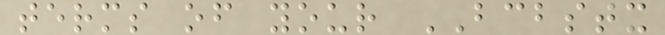terms of your BCBSTX
